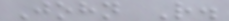John R.
